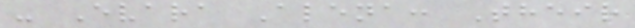- Evara Alena: Their
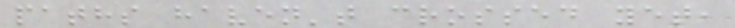paths haven't crossed yet,
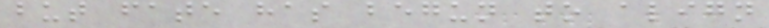but fate has begun to align
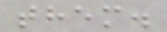them.
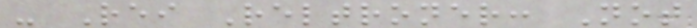- Rei Reltroner: Not
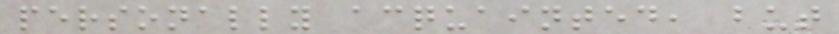personally acquainted, but
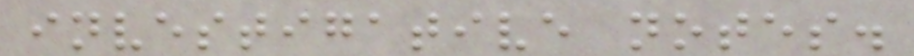investigative notes.
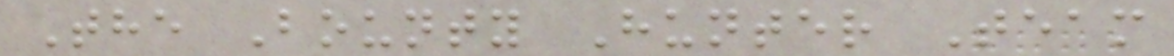The Bounty Hunter Team
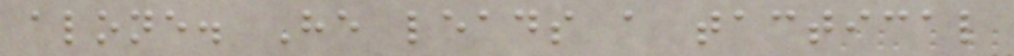alone. He leads a tactical
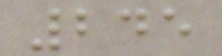245
